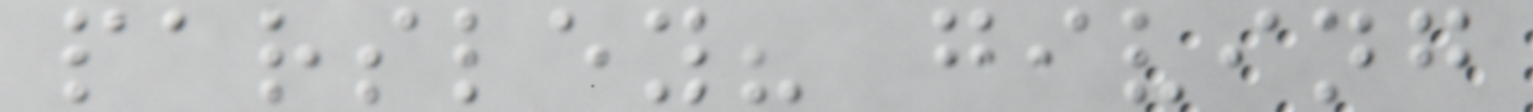parsley? giving
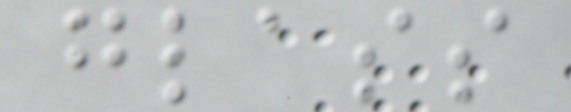glass
